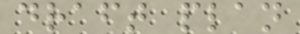draft plan
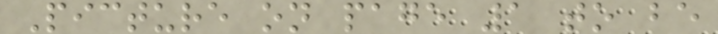Picture on page 1 to be
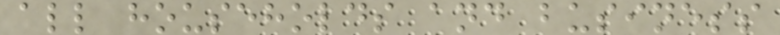all households and business
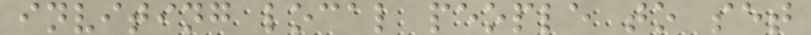inviting local people to set
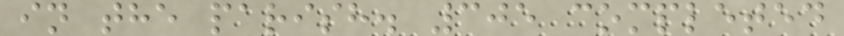in the parish. 305 completed
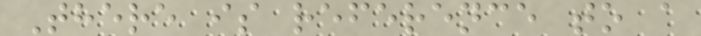There is reference to a
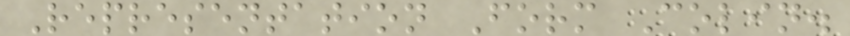Representation Form Colin.
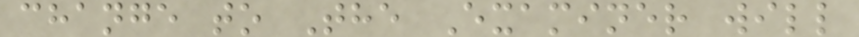change to The Examiner will
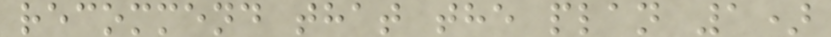recommend that the plan 1)
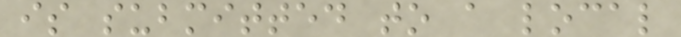is submitted to a local
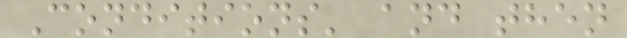Conditions' and then
